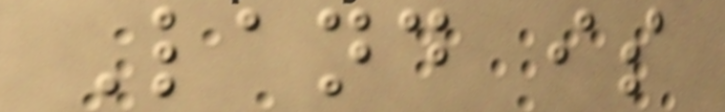Land is
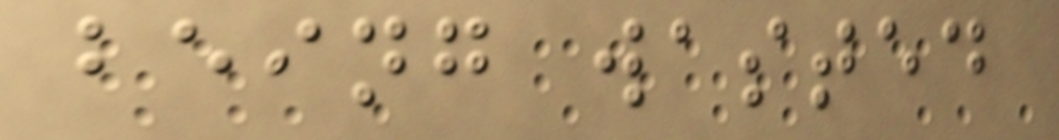being wasted
